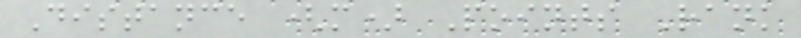Distance (m) Points Rank
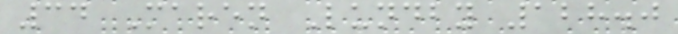34 Maren Lundby 128.0
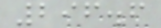296.6
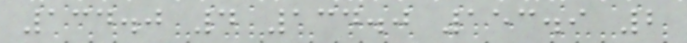134.0 4 134.0 153.9 2
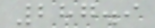287.9
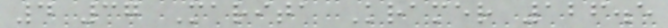4 37 Marita Kramer 126.5
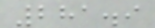281.9
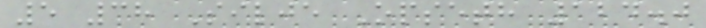5 38 Silje Opseth 124.0
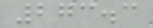273.3
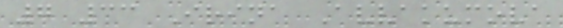7 33 Irina Avvakumova
